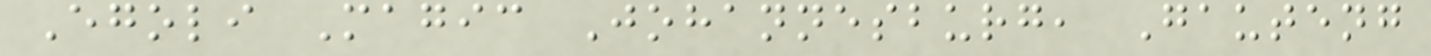Egoli Magic Johannesburg, Gauteng
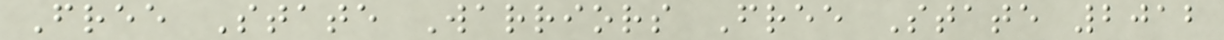Free State Warriors Free State 2012
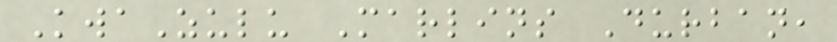KwaZulu Marlins Durban,
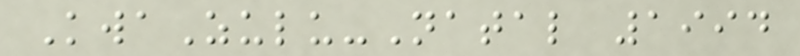KwaZulu-Natal 1994
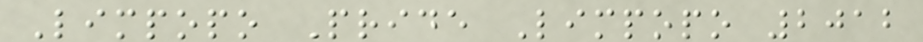Limpopo Pride Limpopo 2012
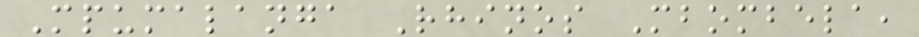Mpumalanga Rhinos Mbombela,
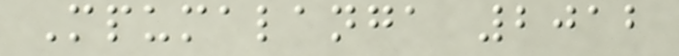Mpumalanga 2012
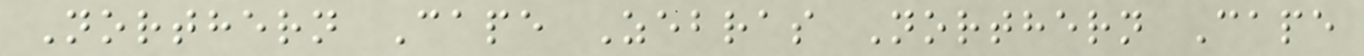Northern Cape Zebras Northern Cape
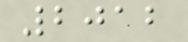2012
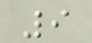9
